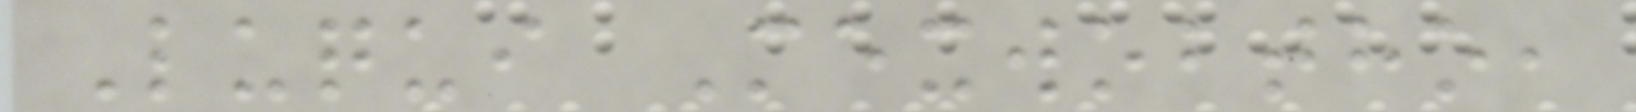Luqui Mexwobtho,
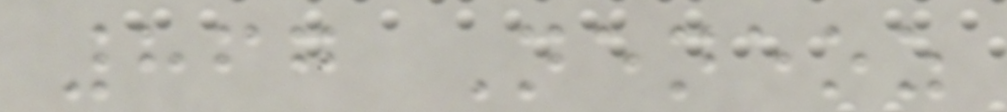867 Neneoz
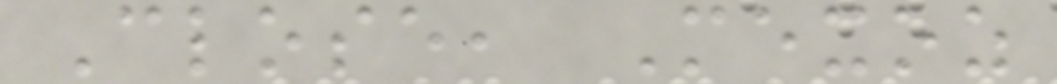Close, Mexoz
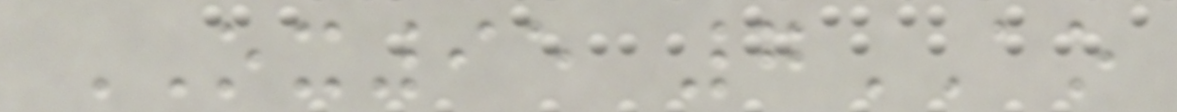OX95 7AO
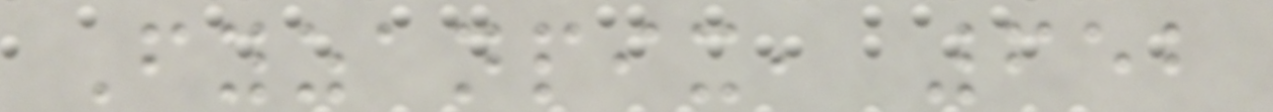Fyzanpix, 652
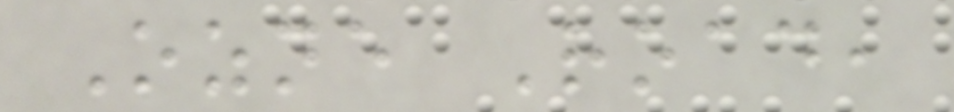Ozne Road,
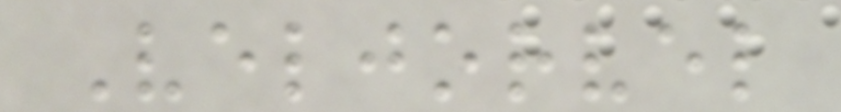Veljorvel
